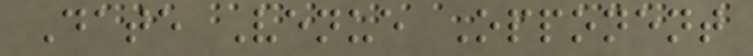Date Venue Opponent
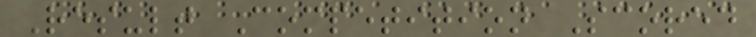Result Competition Scored
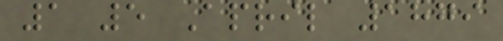1 5 April 1879
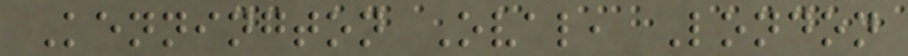Kennington Oval, London
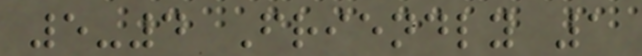5-4 Friendly 1
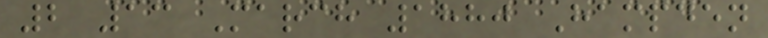2 13 March 1880 Hampden
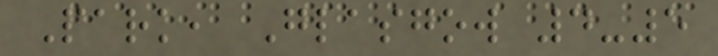Park, Glasgow 4-5
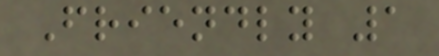Friendly 1
